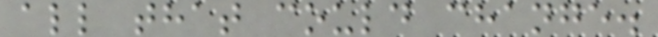all that could change.
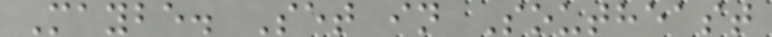Maybe. Set in Southeast
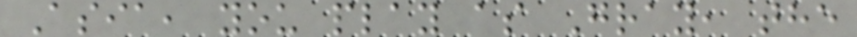Asia, you play as Gray, the
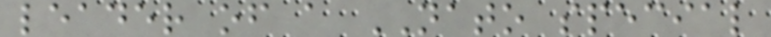leader of a NATO special
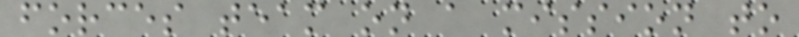forces team on a mission to
